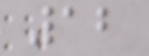12
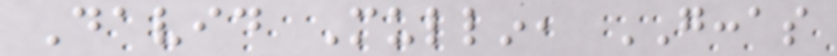David Mullin, GCCAS
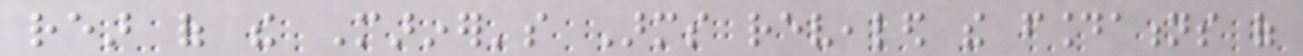rear of the Mariner's Arms revealed the foundations of
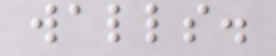walls.
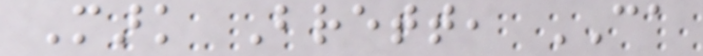Mark Brett, CA
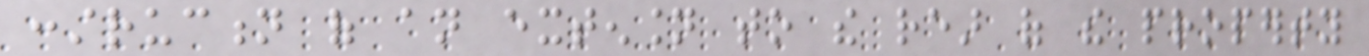construction of an extension to the rear of the property
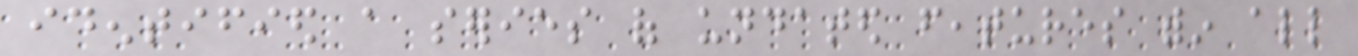identified a series of undated features within all
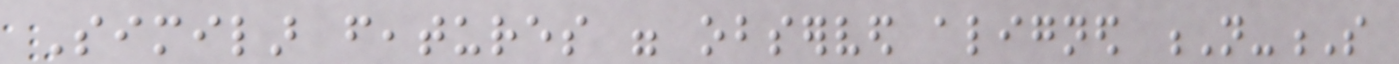Similar features were observed aligned N-S
